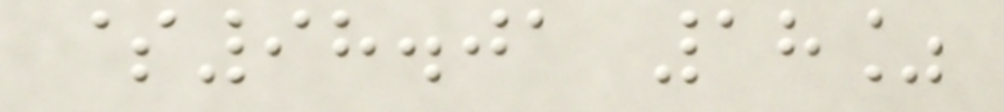$98.01 18%
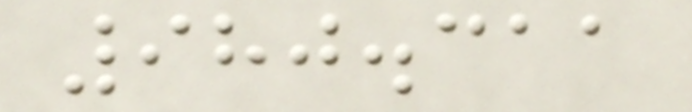980.311
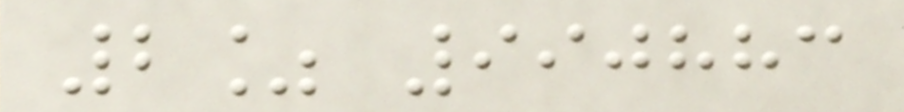2% 990883
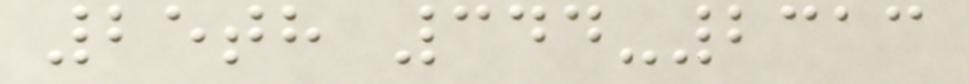25th 344-2313
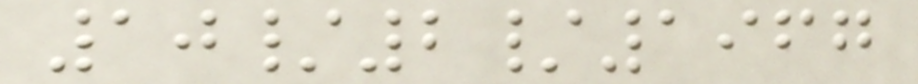10/2/1967
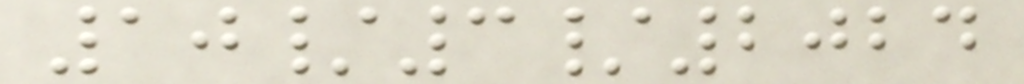10/3/2024
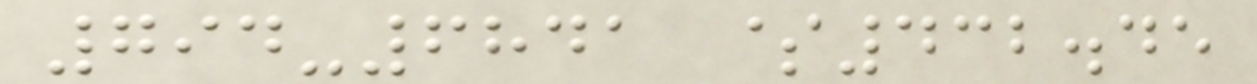794-6841 $432.45
